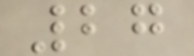27
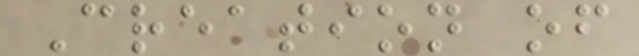Creation of
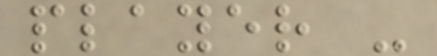player -
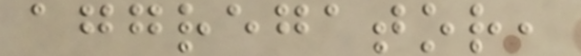aggregator,
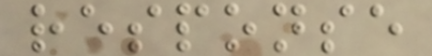response
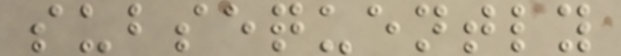subsequently
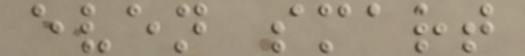even smart
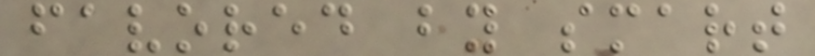favored by smart
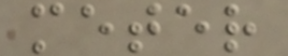meter
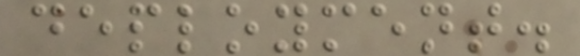deployment.
